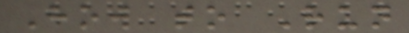How to Run
